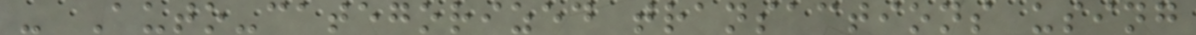- Auto-categorized transactions using
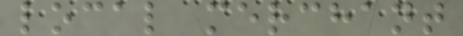local merchant
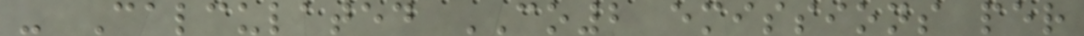- Calculated CO2 emissions per
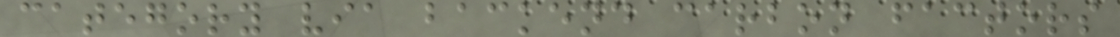category via backend carbon factors
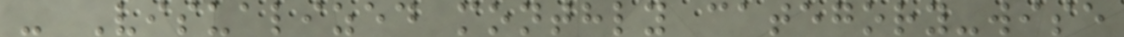- Visualized monthly category-wise
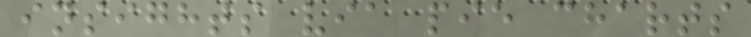insights via pie charts
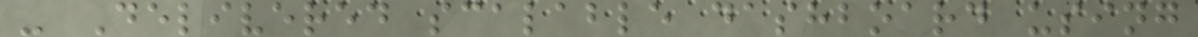- Delivered scalable dashboard using
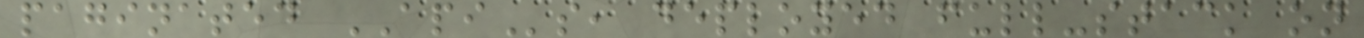paginated APIs, deployed full-stack on
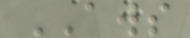AWS
